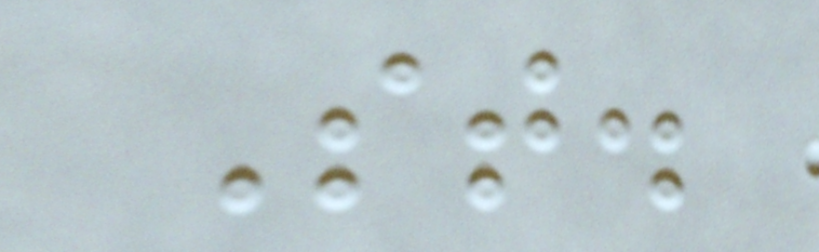St.
